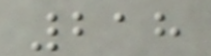218
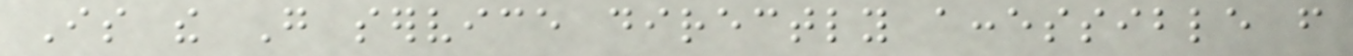Is the Go service directly accessible from
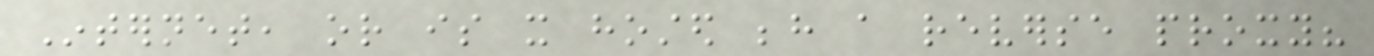Internet, or is it hosted behind a reverse proxy?
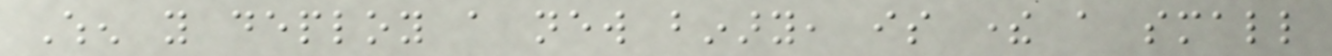When you deploy a new binary, is there a small
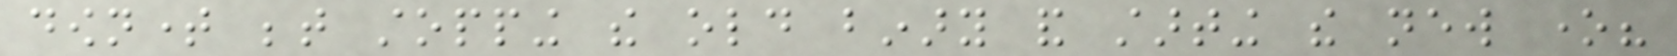downtime between stopping the old binary and starting the new one?
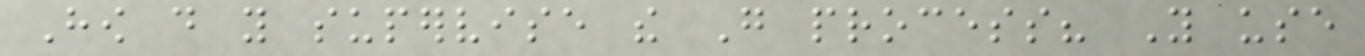How do you supervise the Go process? You use
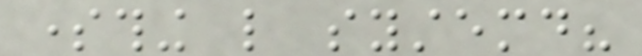something like systemd?
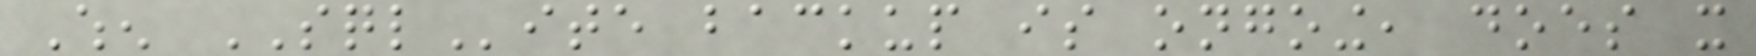When SQLite backup is ongoing, does it
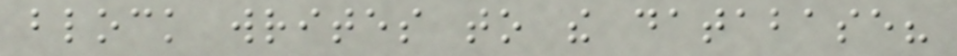block writes to the database?
